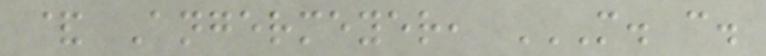& Angermeyer, M. C.
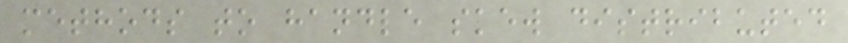methods to handle skew distributed
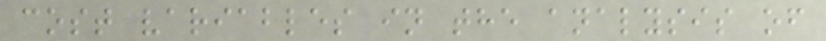cost variables in the analysis of
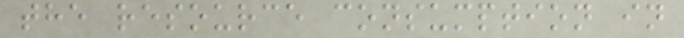the resource consumption in
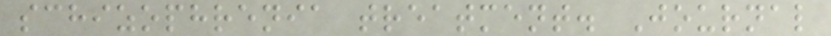schizophrenia treatment. Journal
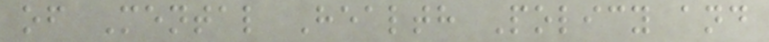of Mental Health Policy and
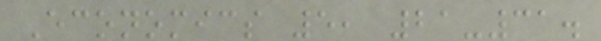Economics 5, 21-31.
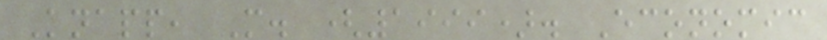Knapp, M. (1999). Economic
